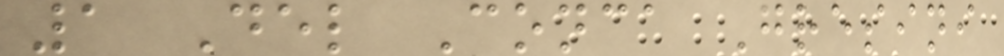1 Del Conca Gresini
